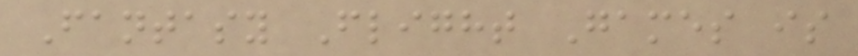Fantasy Flight Games is
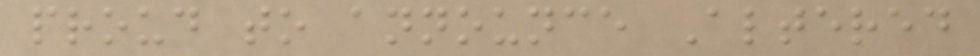proud to announce Altered
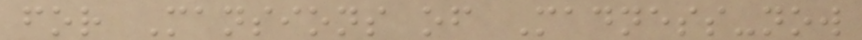for Mansions of Madness-now
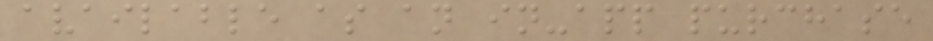available as an in-app purchase
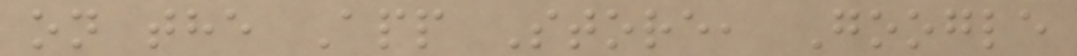on the App Store, Google
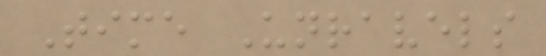Time Unravels
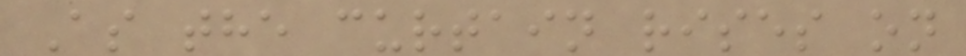As the curtain rises on
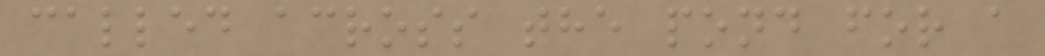called across the pond for a
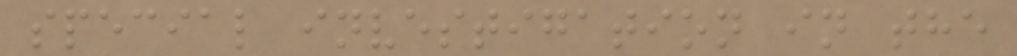special investigation in the
